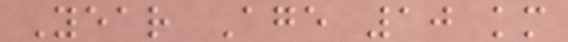Year Age 10 km
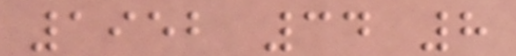1952 34 8
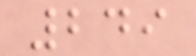249
